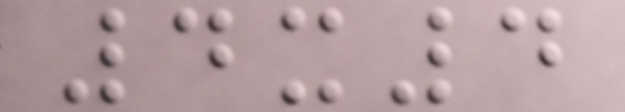4x4
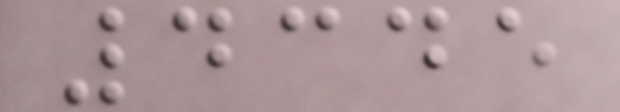4345
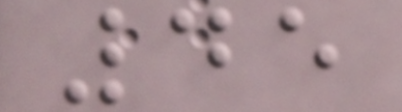45
